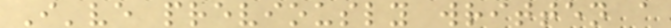I've previously written a
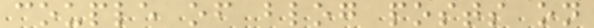couple of blog posts on
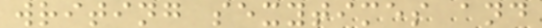writing sexytimes and
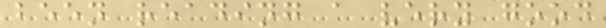been reading a very good
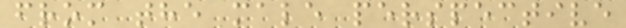from the male perspective
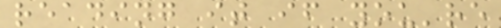reading it if you're
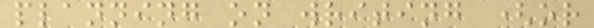planning on writing (or
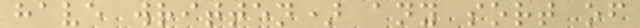have written) any sort of
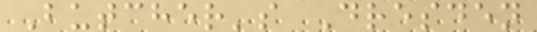Butcher's Dresden
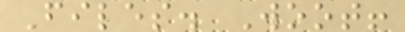Files. Woot!
